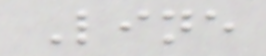Line
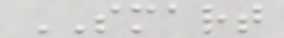SMART
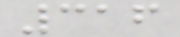316
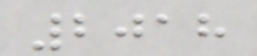2018
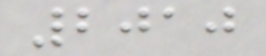2010
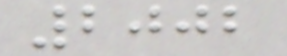2002
